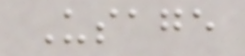Usage
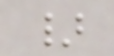}
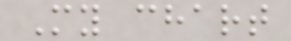My chart
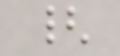{
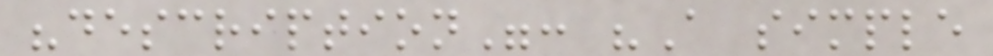"description": "A simple
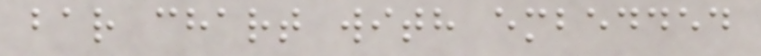bar chart with embedded
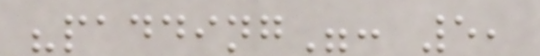"padding": 5,
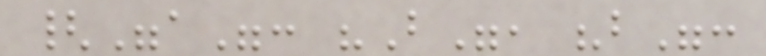{"a": "B", "b":
